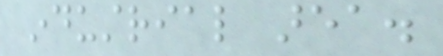industrial area.
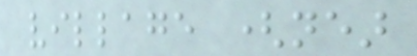village (near
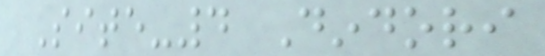Site-4 Dindori
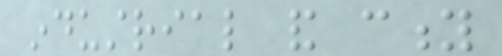industrial and city
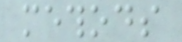methods
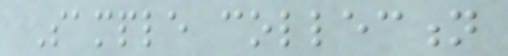Sample collection
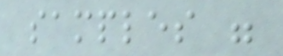samples were
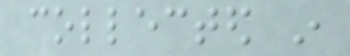collected in
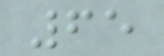65
